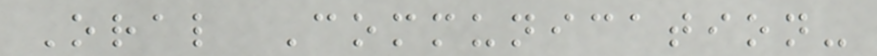Oral Communication-
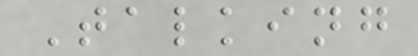Talking
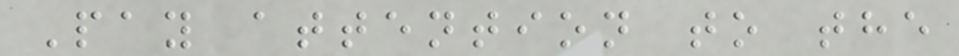Pay attention to the
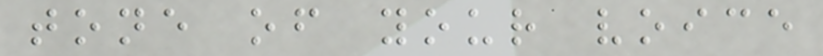tone of your voice
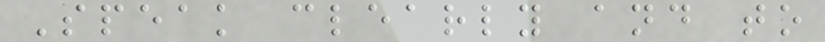Speak clearly and to
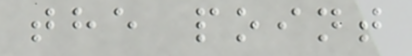the point
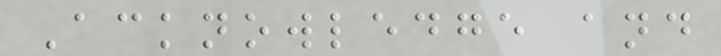Acknowledge and
